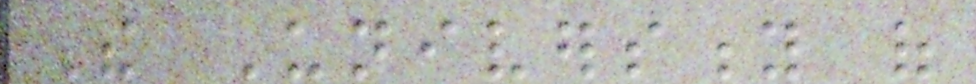The University of
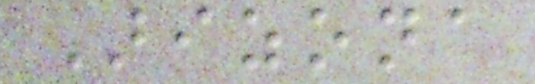Arizona
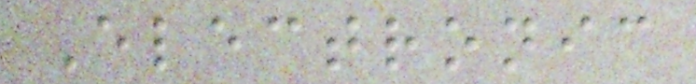Electronic
